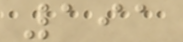191
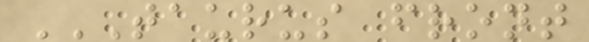TAURUS FRONT
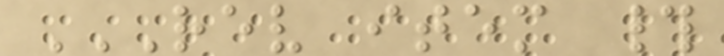REV ITEM #
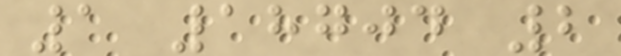1 18704 2
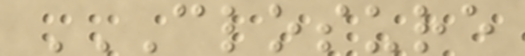CLOSURE
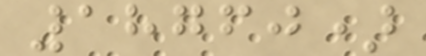18760)
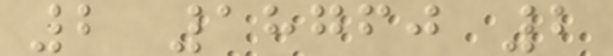2 18760 2
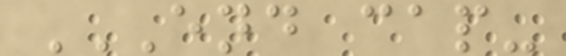END CAP-
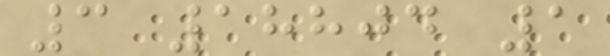3 18804 1
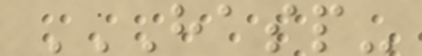HASP-
